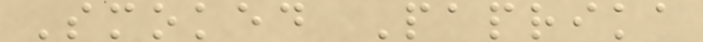Smoked Paprika
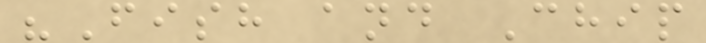"Fish and Chip
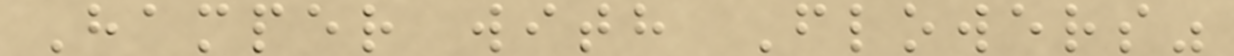Hamper with Flowers"
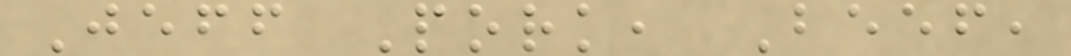Jeff Pork, Beef,
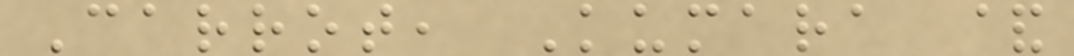Carrot, Kumara &
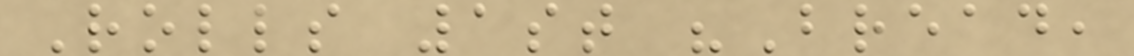Rolls 1st "Bread,
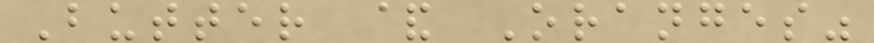Butter & Oranges"
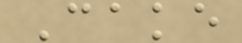Cake
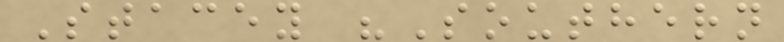Stacey "Southern
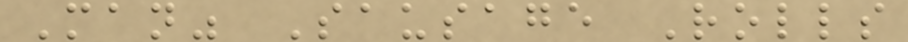Man" Sausage Rolls
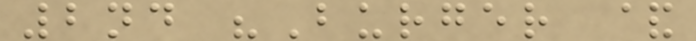2nd "Burger &
